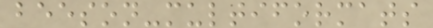beeson-multiformats
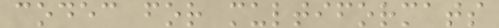codec for multiformats
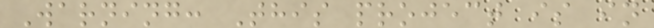Warning: This project is in
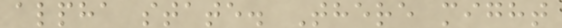alpha state. There might
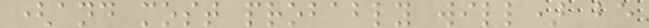(and most probably will) be
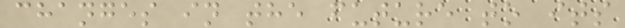changes in the future to its
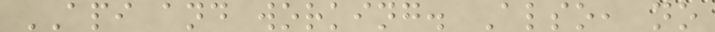API and working. Also, no
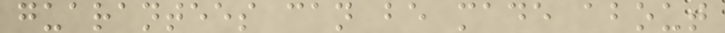guarantees can be made about
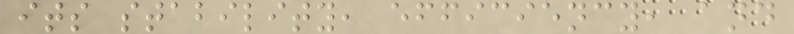its stability, efficiency, and
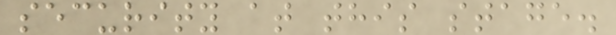security at this stage.
